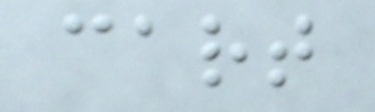cart
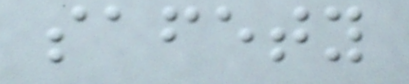safety
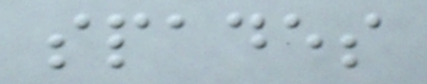spades
